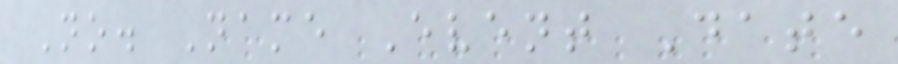No. Name Event Date
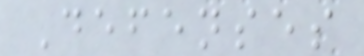Defenses
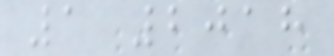1 2018
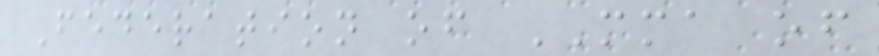Federation of MMA of
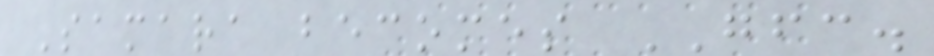Samara becomes GFC.
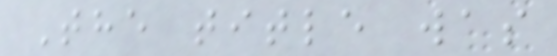The title was
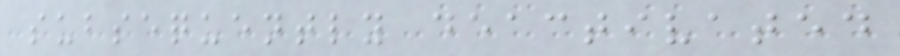subsequently deactivated
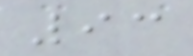93
